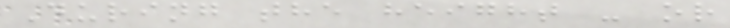During the height - or
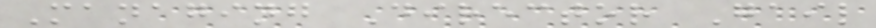Managing Director Gail
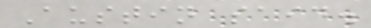Austin said.
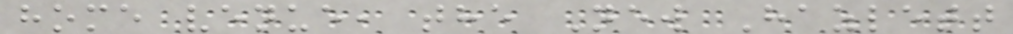home venue, the New Hazlett
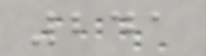241
